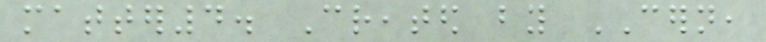matter4. Created by CERN,
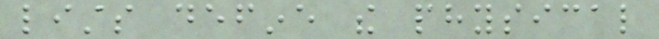lists define the physical
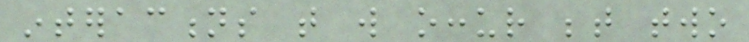interactions that will occur between two
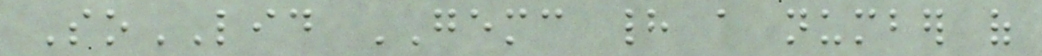SoLID GEMC had a number of
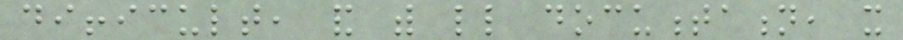difficult, and with little documentation, it
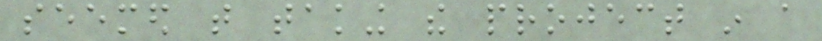seemed that taking the project in a
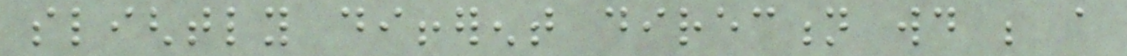slightly different direction would be a
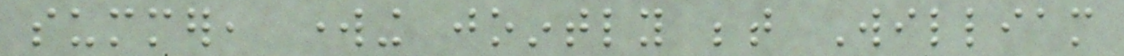summer, working jointly between William
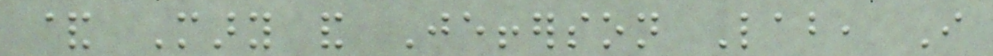& Mary and Jefferson Lab, I
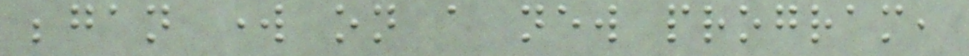began work on a new program,
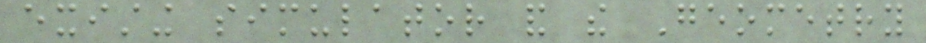existing simulator and the Geometry
